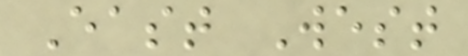East West
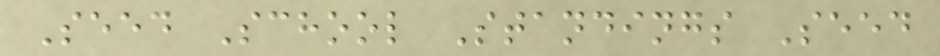Seed School Standings Seed
